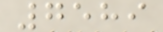7589
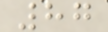87
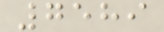7589
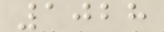1028
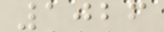1026
